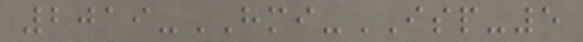2019-HMI-ISP-5
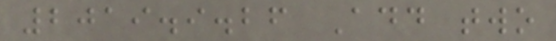2019.9.26 Add two
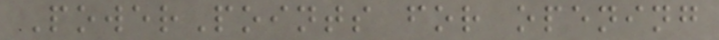PowerPoints for opening
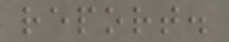report.
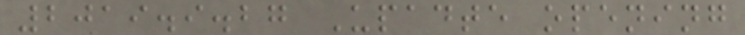2019.9.27 Upadte opening
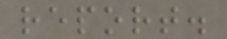report.
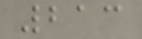213
